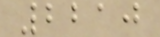2210
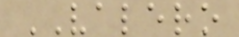VALERO
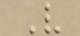V
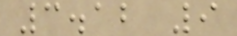3.12 9
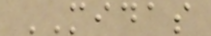MIDAS
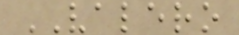VALERO
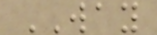WAY
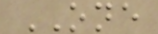ONE
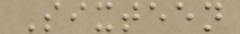Sixteen
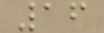16
